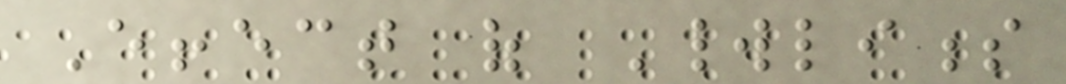Effect of Worldliness
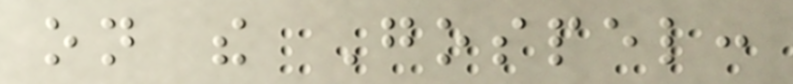on the Gospel:
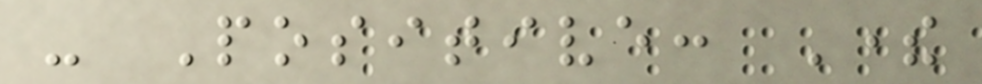- Positive: There
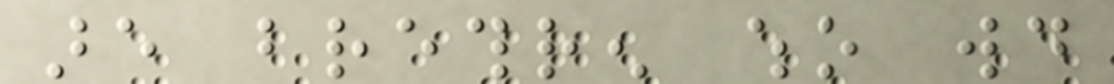are brethren who would
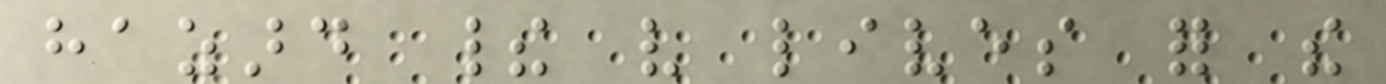hazard their very lives for the
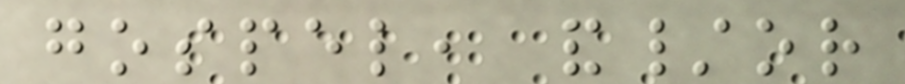gospel, and/or
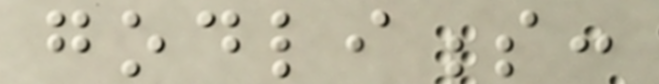godliness:
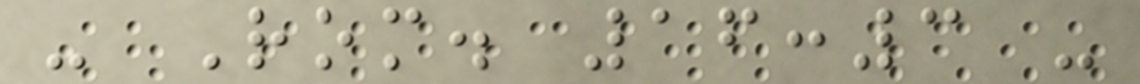- Rom. 16:3 -
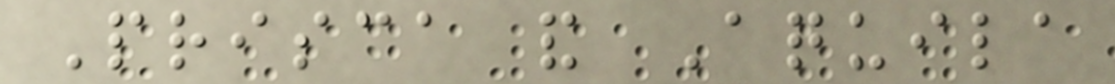Prisca and Aquila
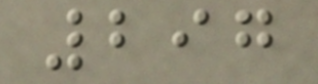297
